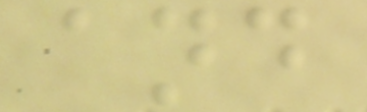and
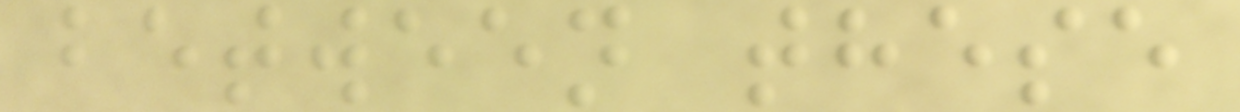between these
